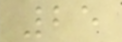25
